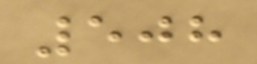508
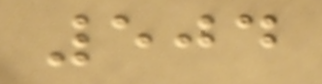504
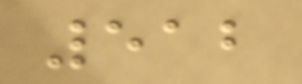512
